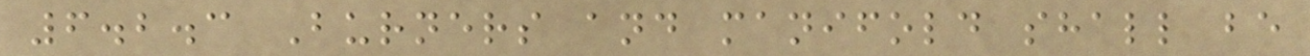6.2.3 Burners and manifold shall be
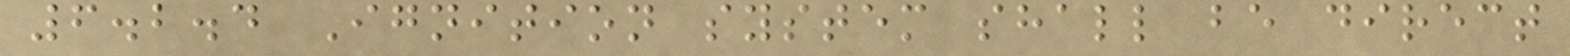6.2.4 Ignition system shall be direct
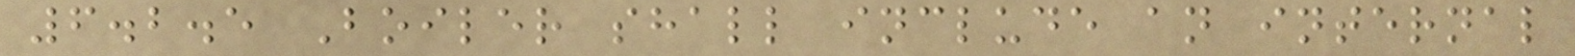6.2.5 Boiler shall include an internal
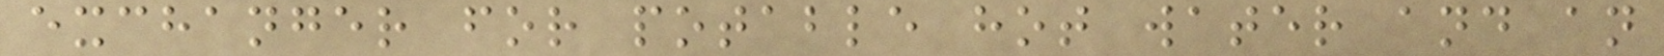exchanger for potable hot water and an
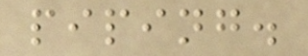piping.
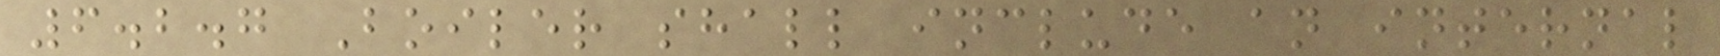6.2.7 Boiler shall include an internal
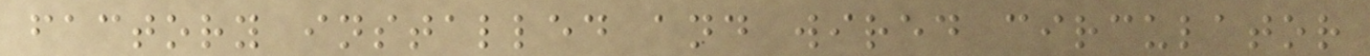factory installed and wired circulator
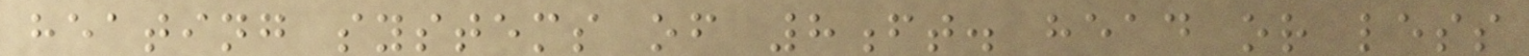heating systems of 8ft. head or less
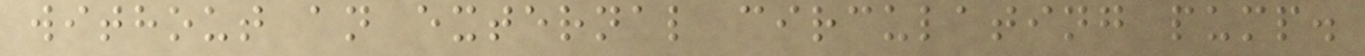without an external circulating pump.
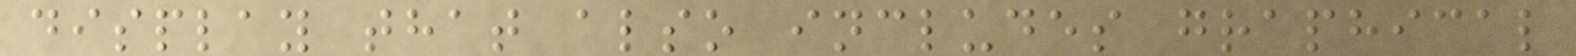display that also includes graphical
